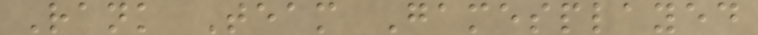Rank Team Gamesplayed
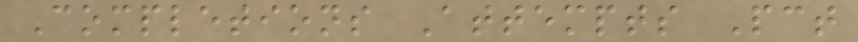Completions Attempts Pct
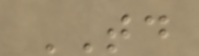TD
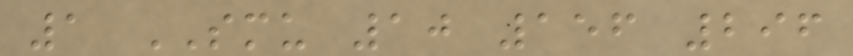1 SMU 10 156 296
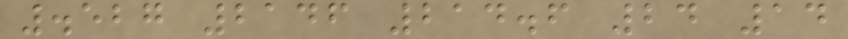.527 2146 214.6 24 14
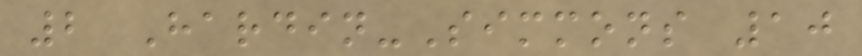2 Hardin-Simmons 10
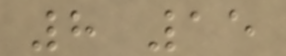8 15
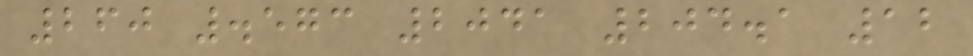260 .573 2041 204.1 12
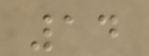14
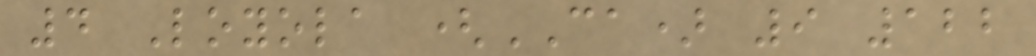4 Loyola (CA) 9 122
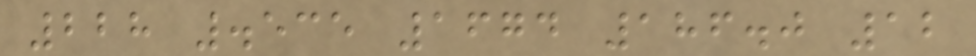228 .535 1674 186.0 12
